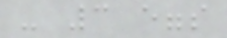- 3 eggs
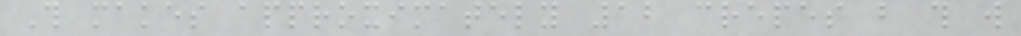This makes approximately 12 crepes but this will
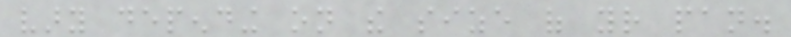vary depending on the size of your pan.
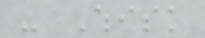- Whisk
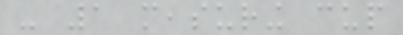- 1 measuring cup
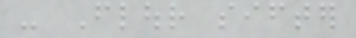- Flour sifter
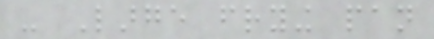- Large frying pan
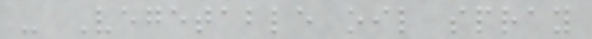- Vegetable oil spray
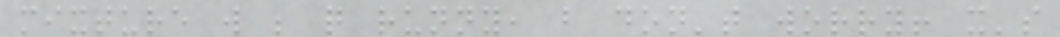mixture will be quite runny, but don't worry! it's
